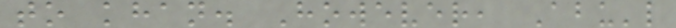to khan. However, Abu'l
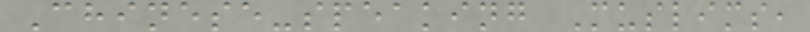Chinese-speaking Muslims,
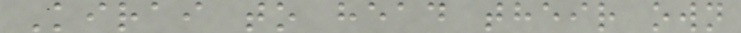Kirai to head their own
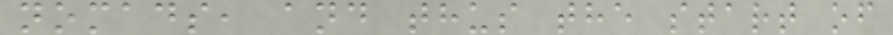nomads, and thus the start of
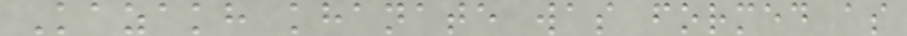Kazakh khanate was formed as
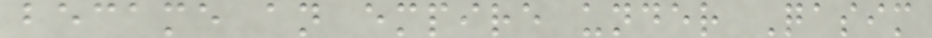became an empire under Qasim
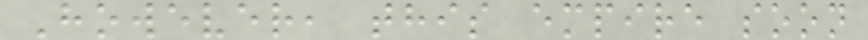However, this empire soon
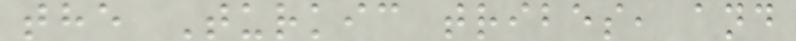the Turkic tribes, and
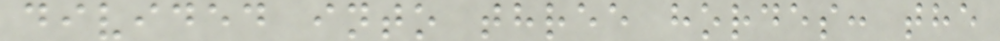divided into three hordes: the
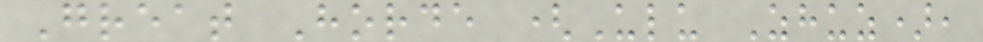Great Horde (Ulu Zhuz),
